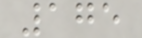175
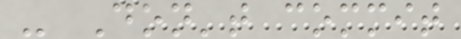- Don't commit
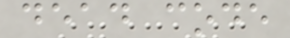dead code
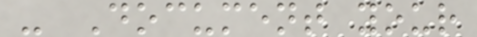- Document your
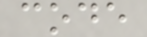code
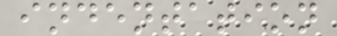indentation
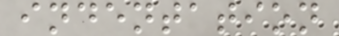indentation
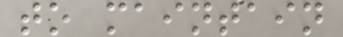to maintain
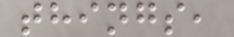things,
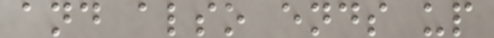and also ends up
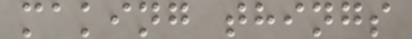making things
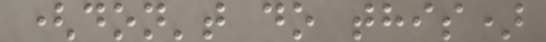(don't do this)
